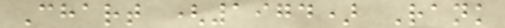Chart (1974) Rank
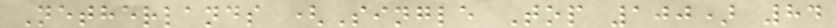Netherlands (Single Top 100) 84
